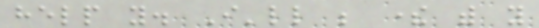help you. I'll be there with you
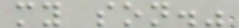my son."
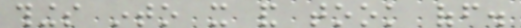things into it and took off.
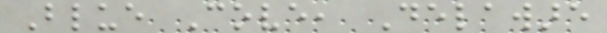Blue Cove, Delaware
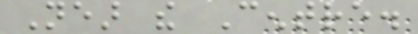Near the Centre.
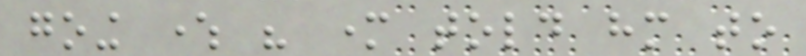going where his mother told him to
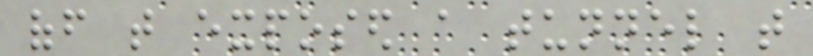off that exposed a tunnel that
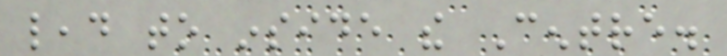lead to inside the Centre.
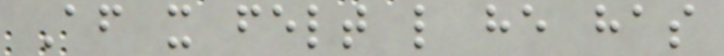After it felt like he has
